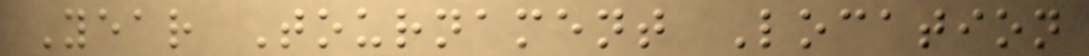Year Tournament Location
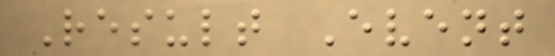Result Event
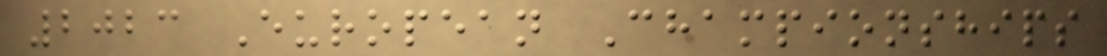2023 European Championships
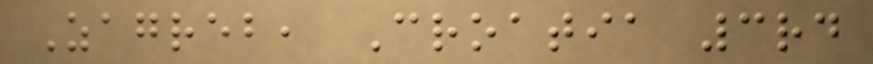Zagreb, Croatia 3rd
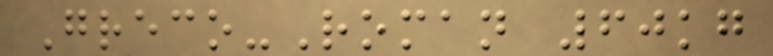Greco-Roman 60kg
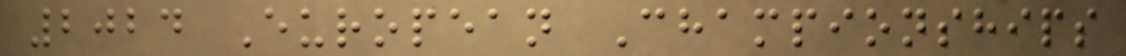2024 European Championships
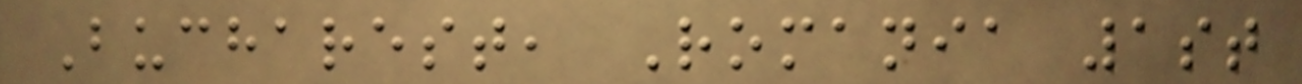Bucharest, Romania 1st
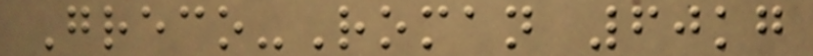Greco-Roman 60kg
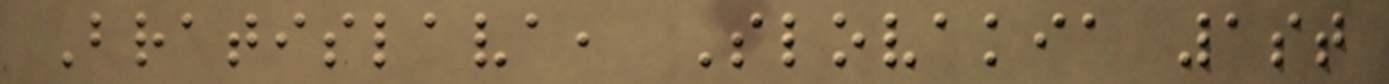Bratislava, Slovakia 1st
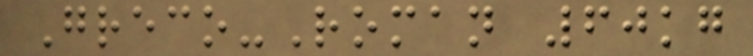Greco-Roman 60kg
